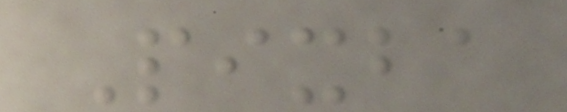Pixba
